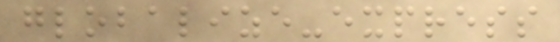globalize-express
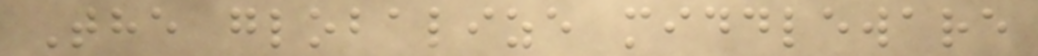The globalize middleware
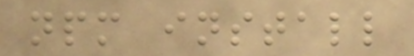npm install
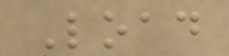Load
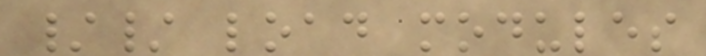// load modules
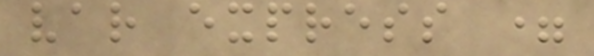var express =
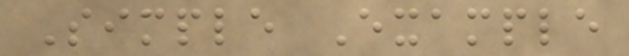Simple Example
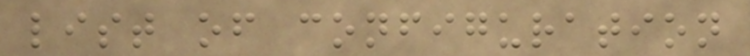list of configuration
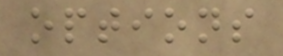options
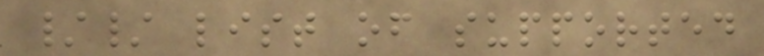// list of supported
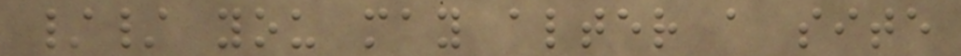// you may alter a site
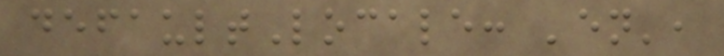defaultLocale: 'en',
